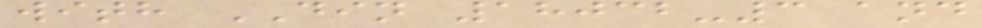with DIN 18032-3 and
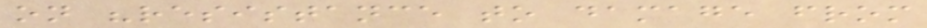on "resistance to damage from
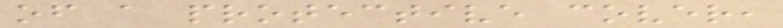of a protective cover,
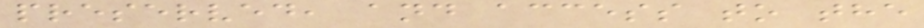preserved, and access to the
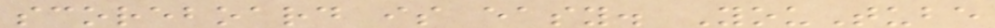scoreboard is easy. YouTube
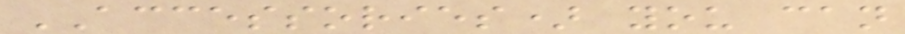ACCESSORIES) you can
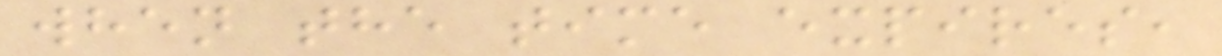when the time expires,
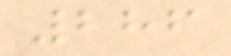286
